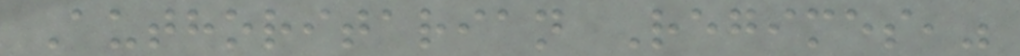Authoritarian Regimes,"
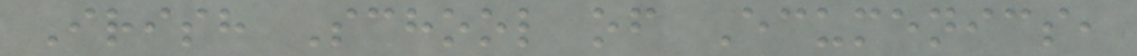Irish School of Ecumenics,
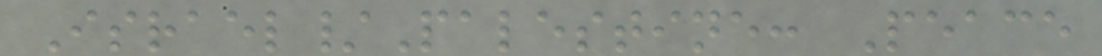Israel/Palestine: Peace
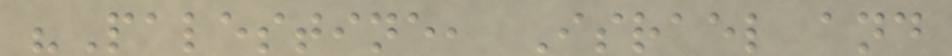"Palestine, Israel and
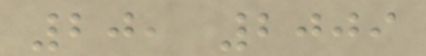20, 2009
